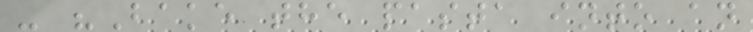- "Bake the pasta into an
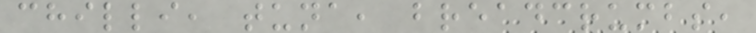chilli, tuna, breadcrumbs,
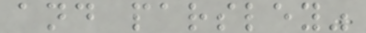and parsley"
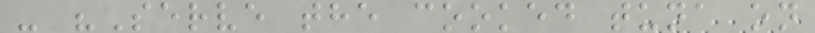- "Serve the cooked tuna on
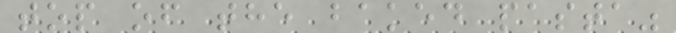top of the baked pasta"
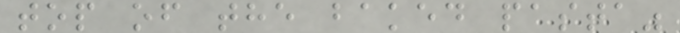top of the baked pasta"
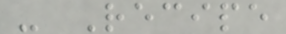- Recipe
